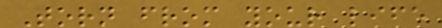Torn from your life
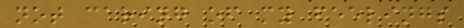not caring of my feelings
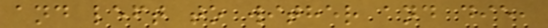and left to wither and die,
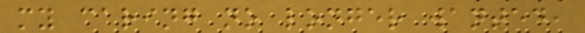my caring no longer wanted,
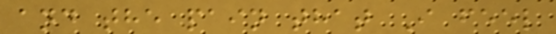and the pain that I feel
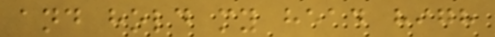and hold my head high
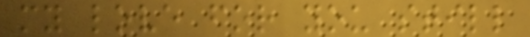my love for you still
